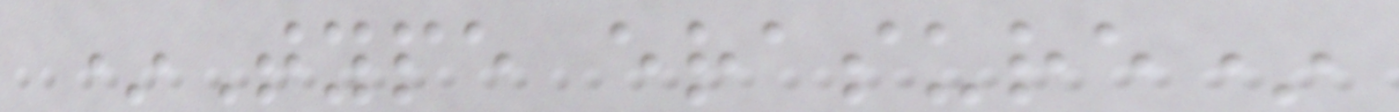*Type erasure*
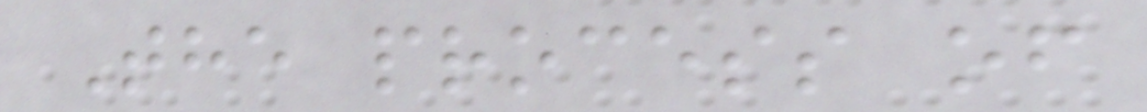The process of
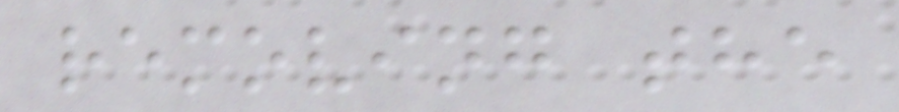removing the
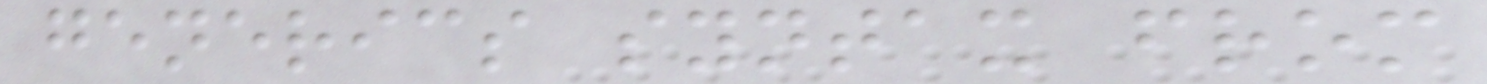generics syntax from
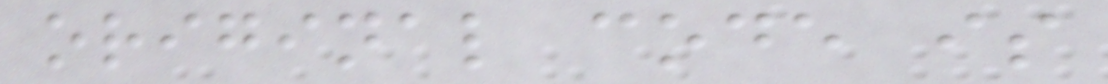original code is
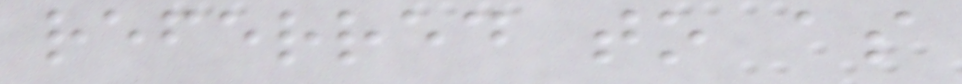referred to as
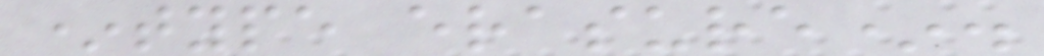*type erasure*.
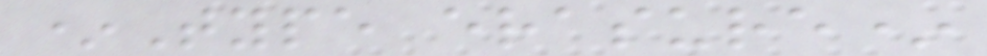*Type erasure*
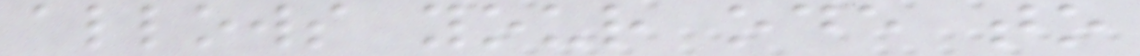allows your ode to
